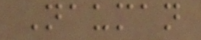Nauman
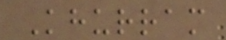Khurram
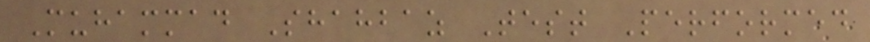Muhammad Shahbaz Test Performed
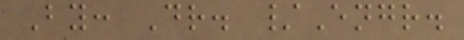By: Dr. /Engr.
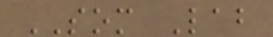SOM Lab
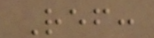Ref:
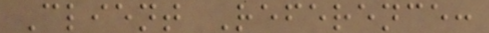Client Reference:
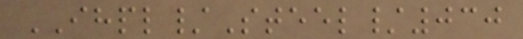IHPL/Steel/030
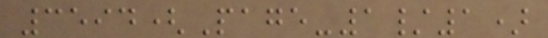3594(Page-1/1)
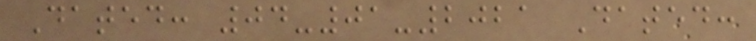Dated: 04-01-2021 Dated:
